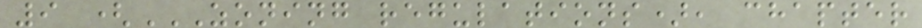9 (ZONING REGULATIONS), CHAPTER
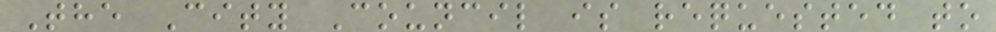The City Council is requested to
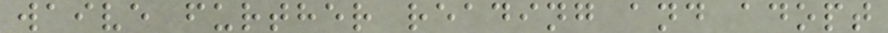waive further reading and adopt
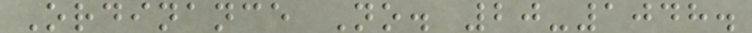Ordinance No. 20-1048.
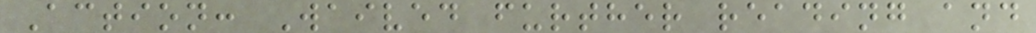Action: Waived further reading and
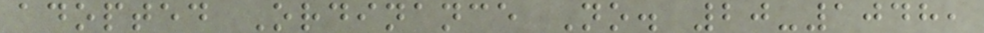adopted Ordinance No. 20-1048,
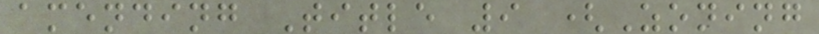amending Title 9 (Zoning
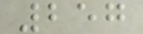257
